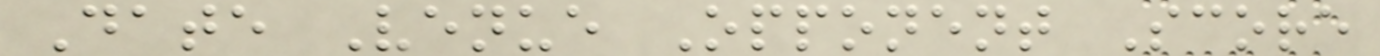Date Venue Opponent Score
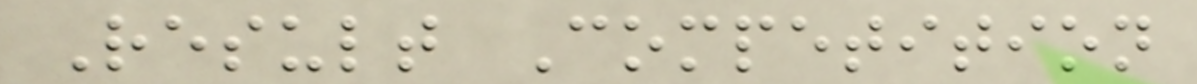Result Competition
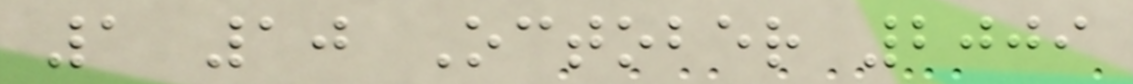1 10 October 2009
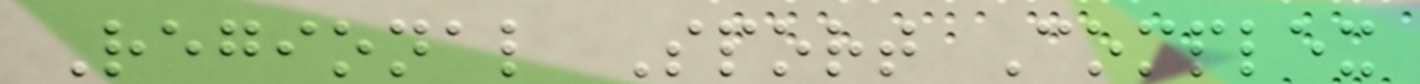Regional Sport Complex
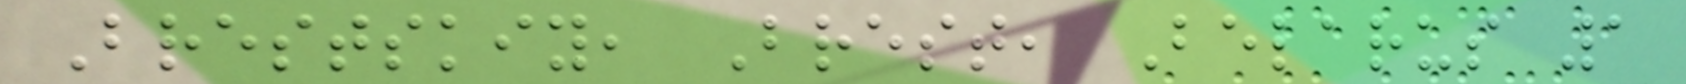Brestskiy, Brest, Belarus 1
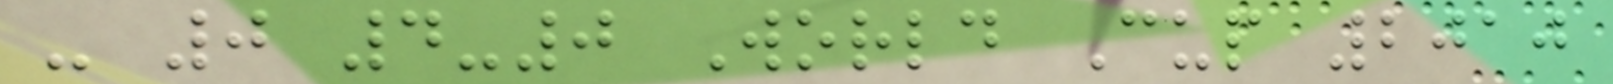- 0 4-0 World Cup 2010
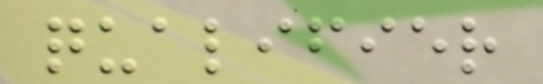qualifier
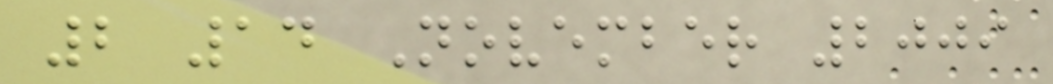2 14 November 2009
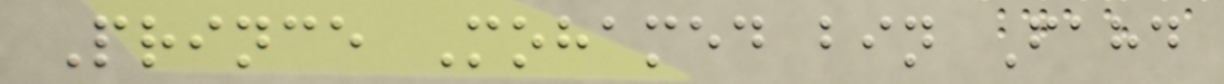Prince Mohamed bin Fahd
